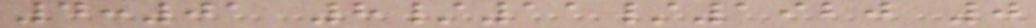4:01 8/11/1920 0
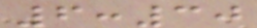6:30
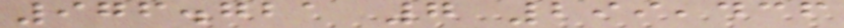976.721 7 299,436
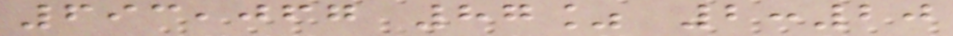693,067 87% 2:20
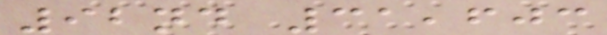92nd 31,603
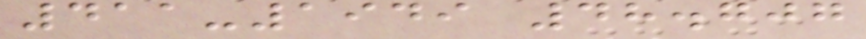411-1949 48.707
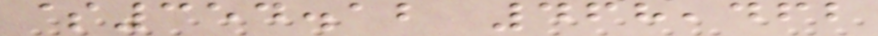$354.12 468,462
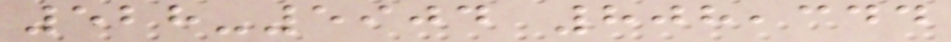528-5904 808,344
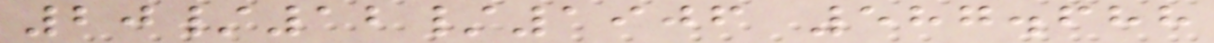20/12/1906 587.688
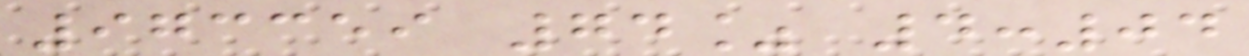973359 74% 4:04
